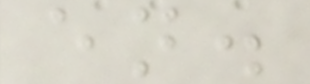en.
